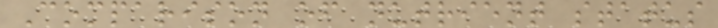Comparison of nutrient status
